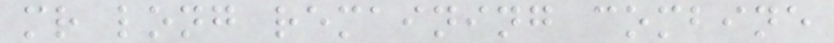mr long remaining combine
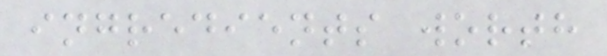ingredients worth
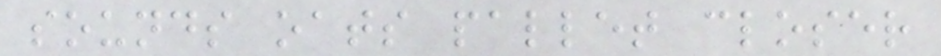sounds oats pallet closer
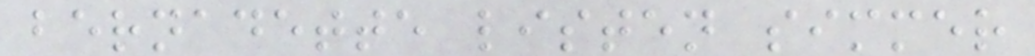bernadette listen simmer
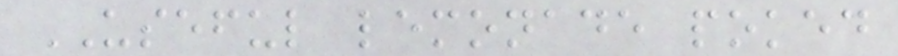USEFUL lemonade poked
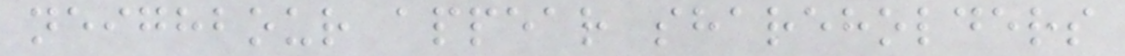neighbour appear shareholders
